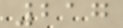217
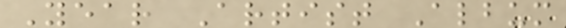Year Artist Album
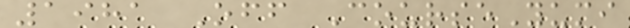1981 Off CourseYumi
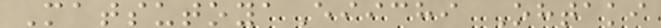MatsutoyaEiichi Ohtaki
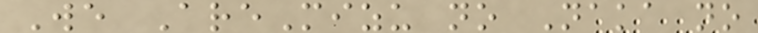We AreMizu no Naka no
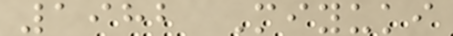1982 Miyuki
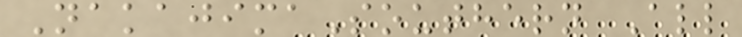NakajimaSouthern All
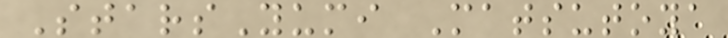StarsYumi Matsutoya
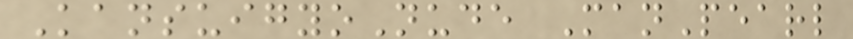KansuigyoNude ManPearl
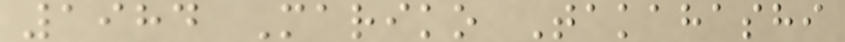1984 Mariko Takahashi
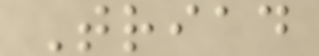Triad
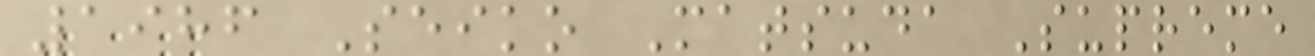1986 Seiko Matsuda Supreme
